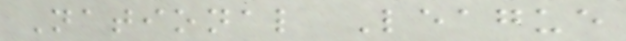National League
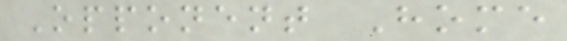Opponent Home
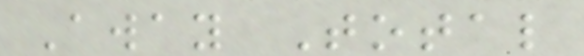Away Total
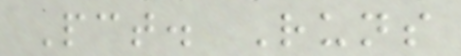Pct. Runs
